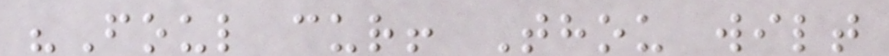"Foul cur! Thou wilt
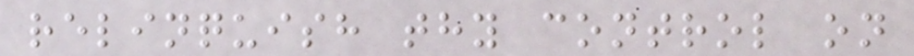relinquish thy control on
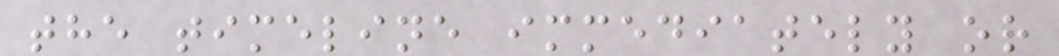the timeline immediately or
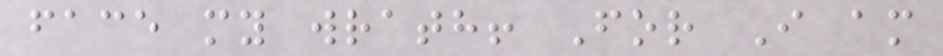face my wrath! For I am
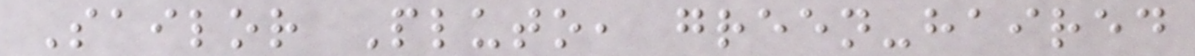Sailor Pluto, green-haired
